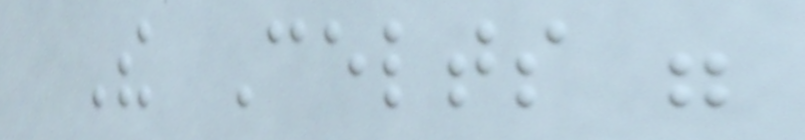The Celts were
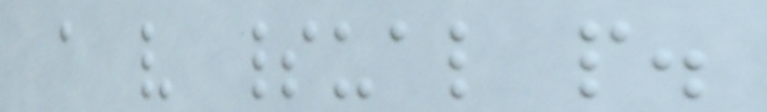a very spiritual people.
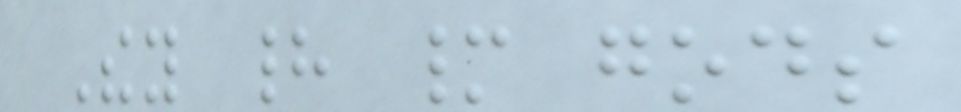They had many gods
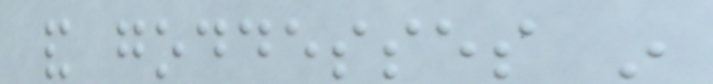and goddesses in
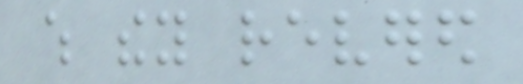which they revered
